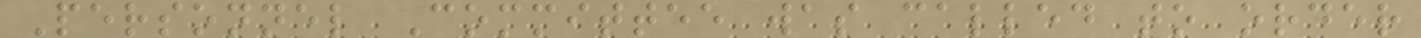Personnel Committee was called to order
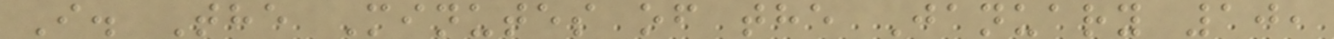I. The Minutes of the January 10,
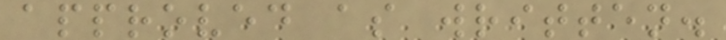approved as written.
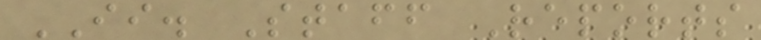II. Staff Reports
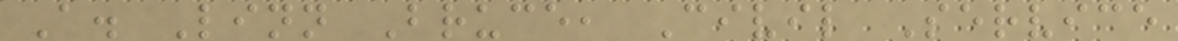A. Linn Bruce, Civil Service
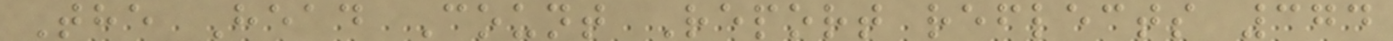The Head Count Report reflects 374
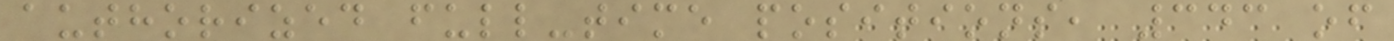authorized full-time positions, 343 of
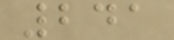241
